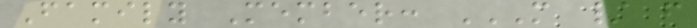Family Member: M / F
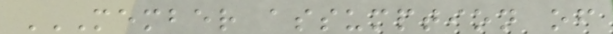MEMBER ASSUMPTION OF
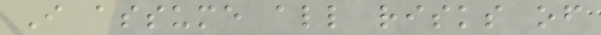I assume all risks of
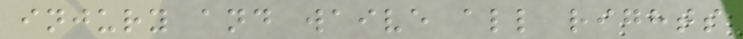injury and waive all rights
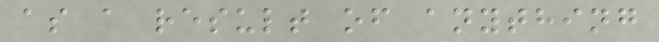as a result of anything
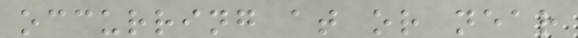occurring at or near
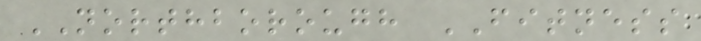NORTHBOROUGH FITNESS
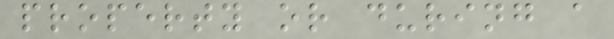property or during a
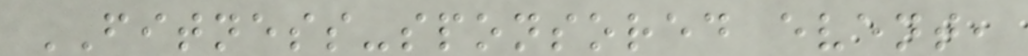FITNESS-sponsored event,
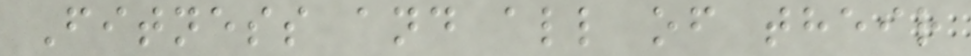Fitness and all of their
